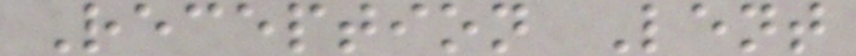Reception Lent
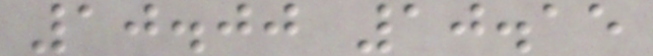10.00 10.15
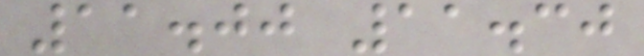11.00 11.30
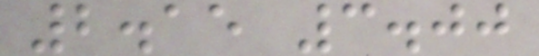2.15 3.00
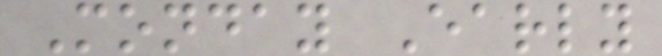Monday Early
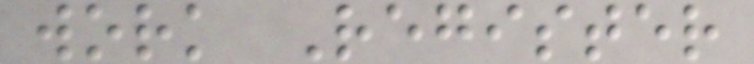work Register
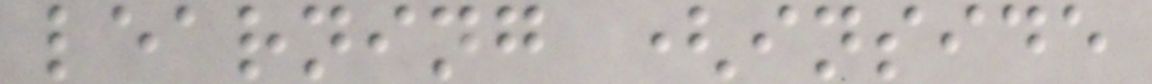learning (inside
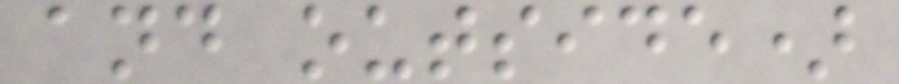and outside)
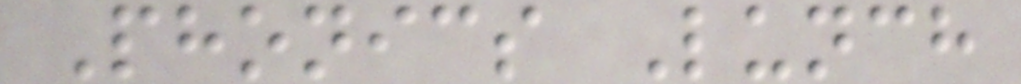Phonics Lunch
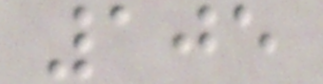105
